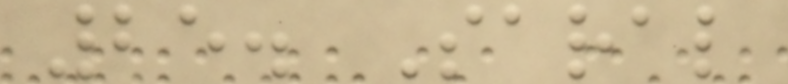25. Saral
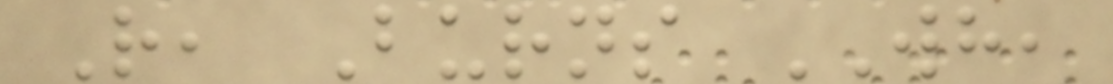R, Burns WH,
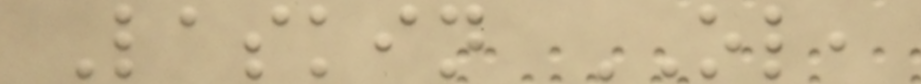Laskin OL,
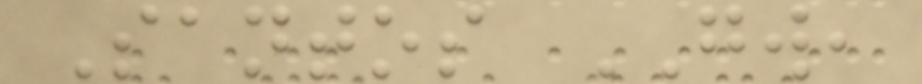Santos GW,
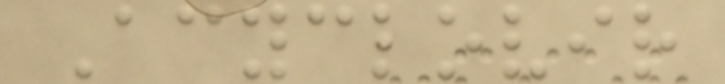Acyclovir
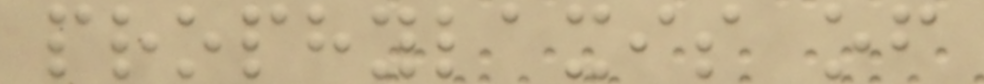prophylaxis of
